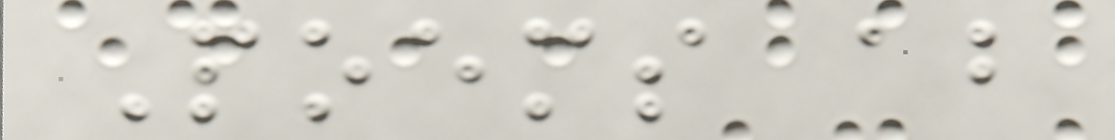Poems about
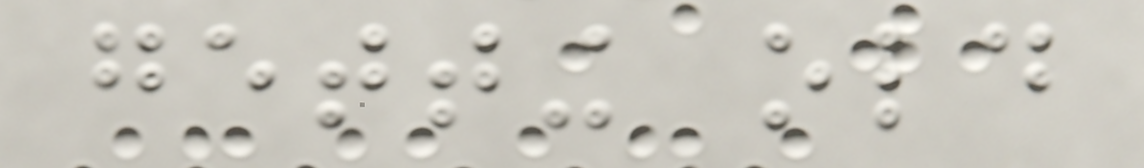getting old
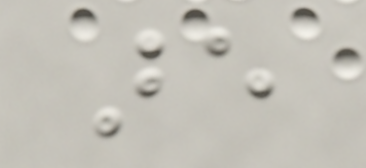are
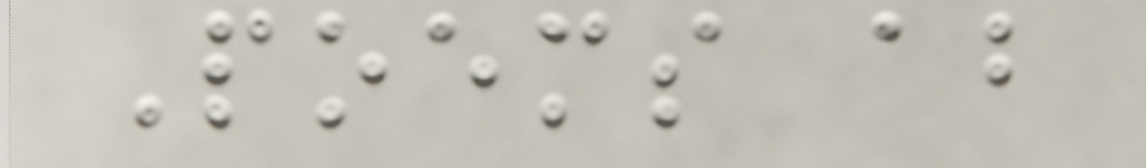Poems about
